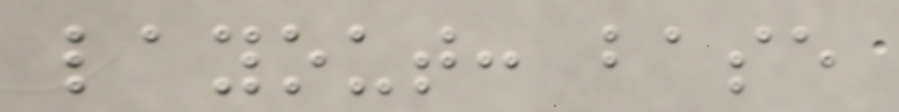layout: base
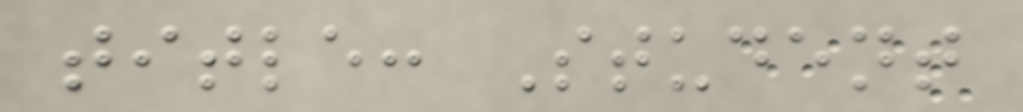title: Student
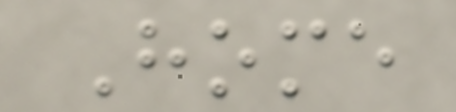Home
